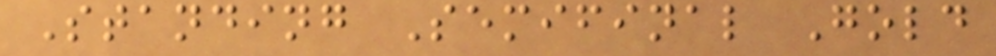Standing Semifinal Gold
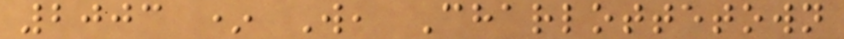2003 * W, Charlottetown
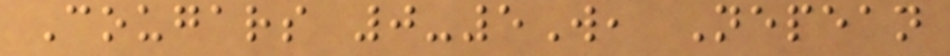Cougars 0-5W, Nepean
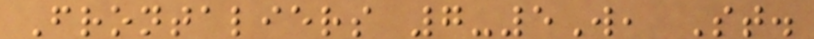Frontaliers 7-5W, St.
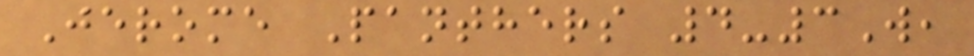Jerome Panthers 4-3W,
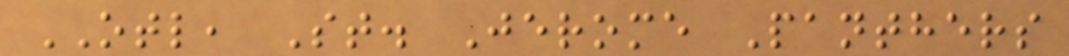OTL, St. Jerome Panthers
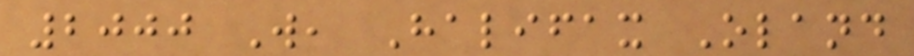2000 W, Halifax Oland
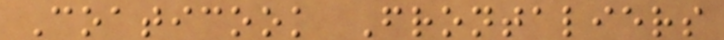Coaticook Frontaliers
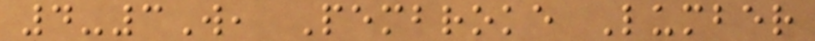4-3W, Pembroke Lumber
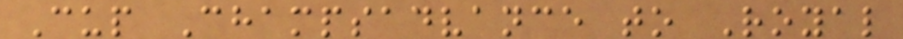Cup Champsadvance to Royal
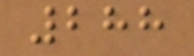288
